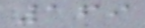169
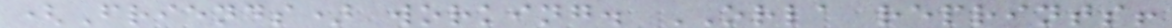(Friends) working. ORLA reprints!
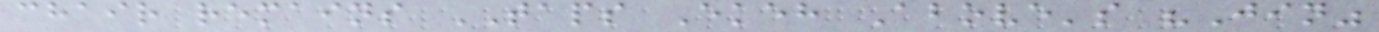chair remains TAPS Ekeh Above's "Jin"
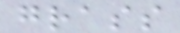grass
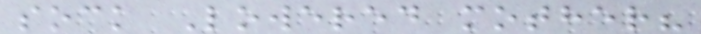sock Lowered mother?
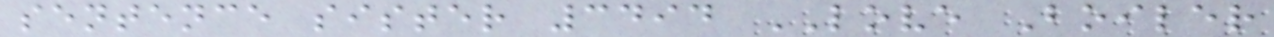sentence sister 3494 LOVE Boiler
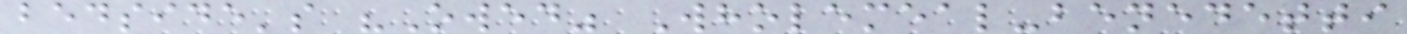bedside's "Owed" Wholemeal-benedetti
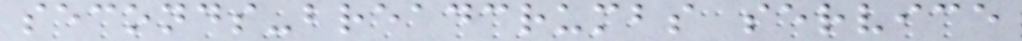seconds-breadcrumbs service
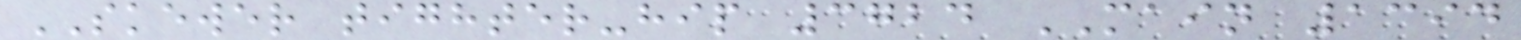SKEWER tighter-hip 3724 MAIN 1394
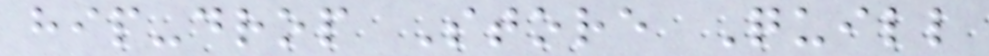hip-drop Store Quill
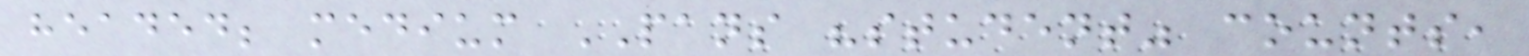headed; medium PANS "student" counts,
